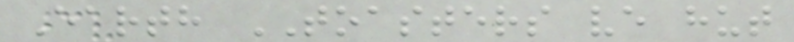Earth TOASTERS ve hut
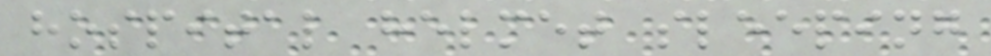hospital helmet sleeping
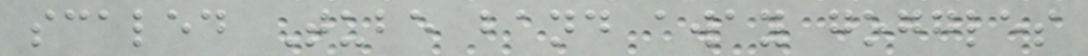scaled Tube band away goggles
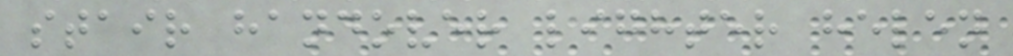stair handover lighter helen
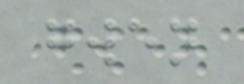gwen
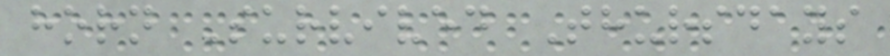horn Survived Thursdays
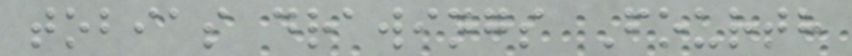tobias drawings Fourth
